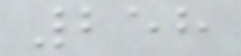258
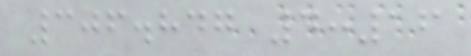306.847 4:16
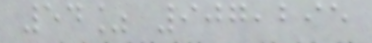54% 907,295
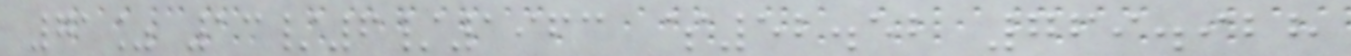71% 13/6/1963 $52.52 769.928
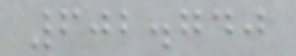602.740
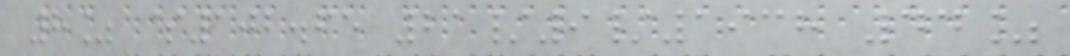8% $102.65 21/9/1938 44%
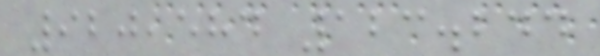920,584 123.244
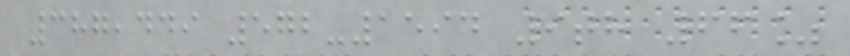387,449 572-1594 9th 66%
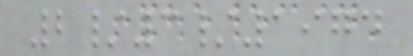2/3/1974
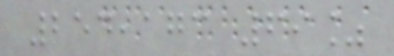254,173 69%
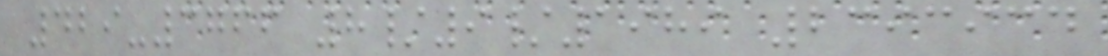429-3766 8/9/1989 2393934
